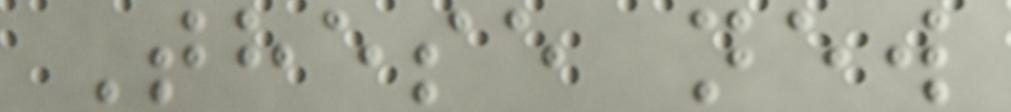These new
